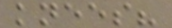knees?
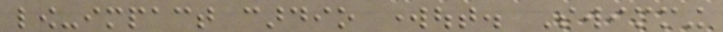low-impact cardio workout. Swimming
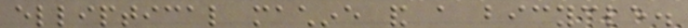elliptical machine and a bicycle.
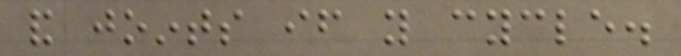and joints if you cycle.
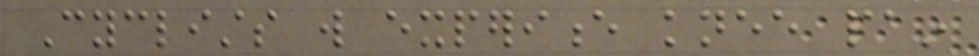Cyclists will experience knee pain
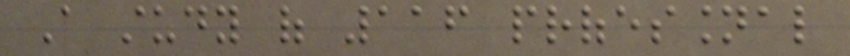A study of 116 professional
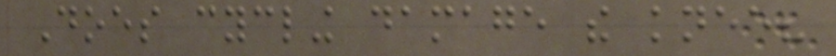Does cycling damage the knee?
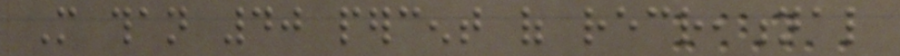More than 40 percent of recreational
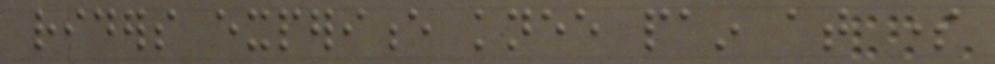riders experience knee pain at some
